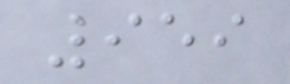959
